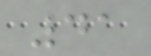41
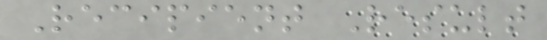Recipient Result
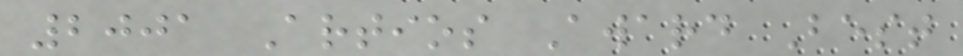2001 Artios Award Best
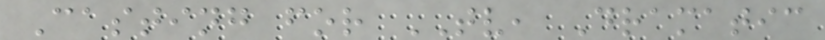Casting for TV, Dramatic
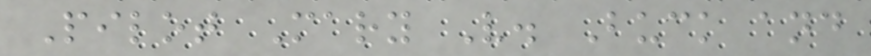Pilot Mary V. Buck and
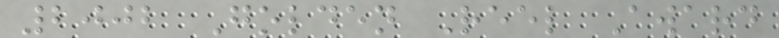2002 Golden Reel Award
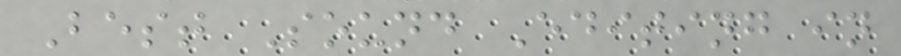Best Sound Editing in
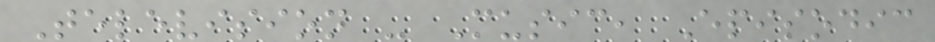Television - Music, Episodic
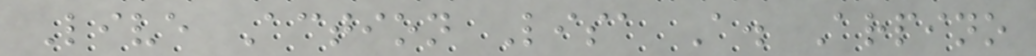Live Action Lisa A. Arpino
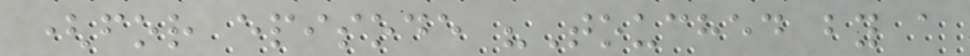(for episode "Touched by a
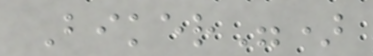Biker")
